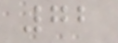72
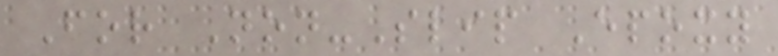For Non-Slip Epoxy
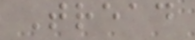Tread
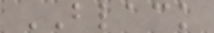BLACK
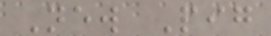New Pig
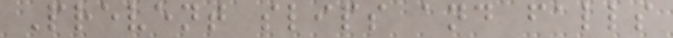Prevent slips and falls
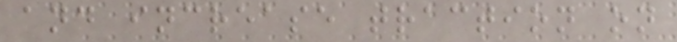and increase traction on
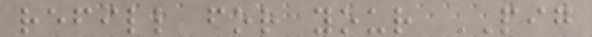refill for your PIG
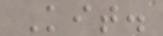Kit.
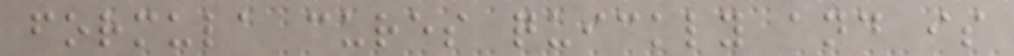formula cures quickly and is
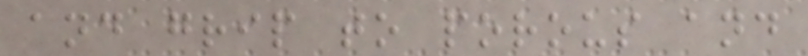and grip to porous and
